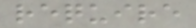require
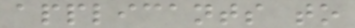applicants to
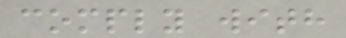comply with
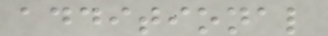additional
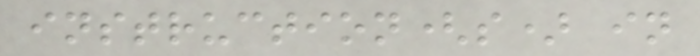instruction(s) in
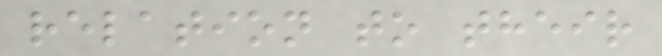relation to their
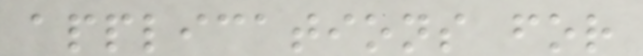applications for
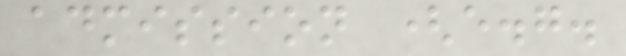admission (e.g.
